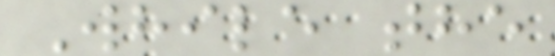While the
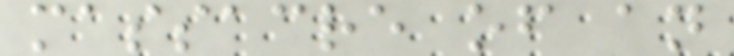massacre of an
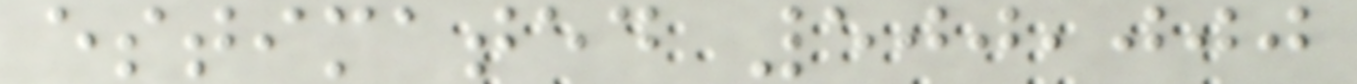estimated 500,000
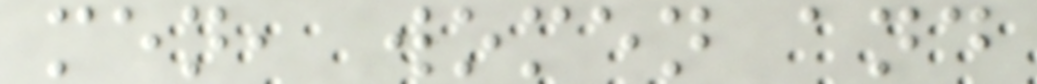men, women and
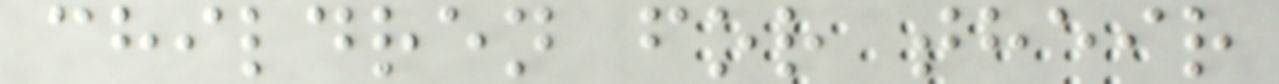children for their
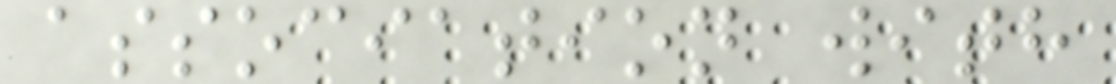association with
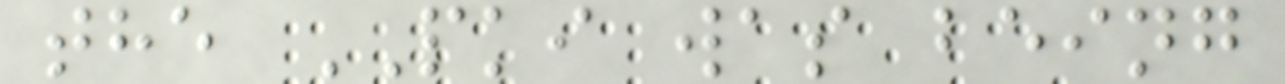the PKI was being
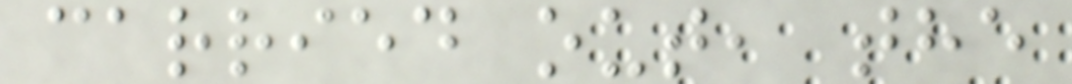carried out, the
